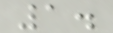1.
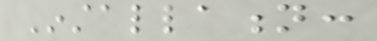Installation:
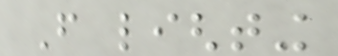From lighting
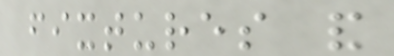fixtures and
